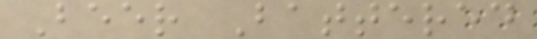Beer Battered
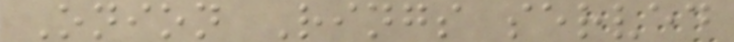Onion Rings served
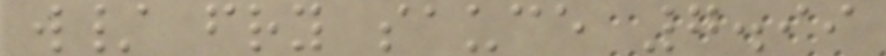w/ fry sauce 7.99
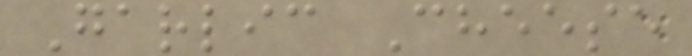Garlic Cheese
